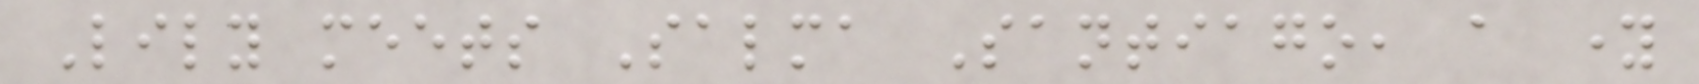Lily meets Salma Santiago, a young
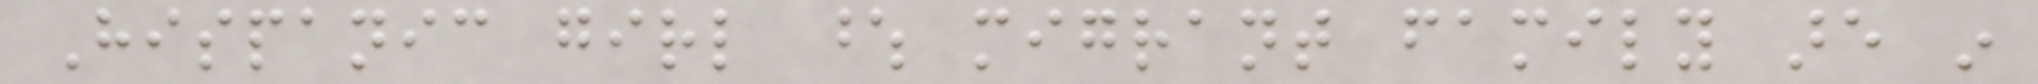Hispanic girl whose migrant family are in
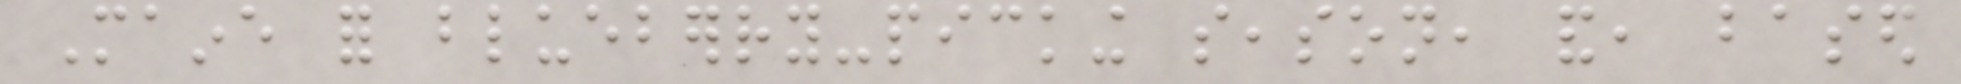Maine for blueberry-picking season, and, based
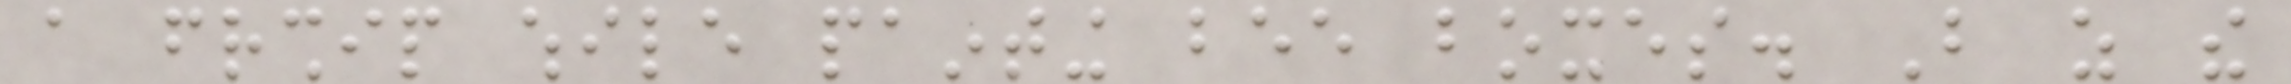a friendship while painting bee boxes. But as the
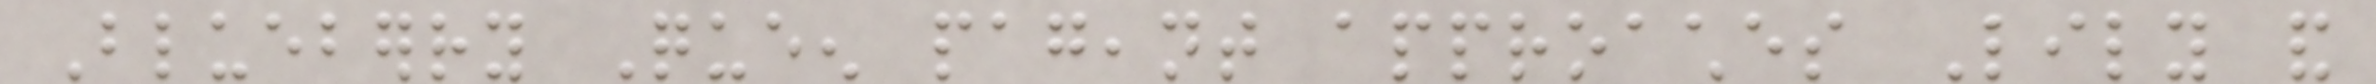Blueberry Queen pageant approaches Lily and
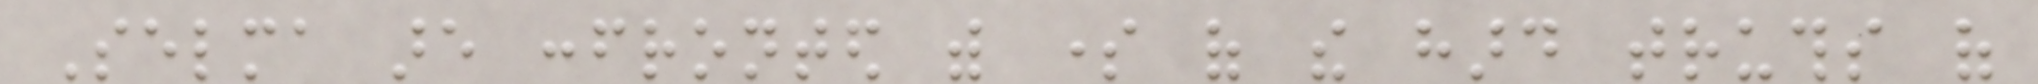Selma are confronted with some of the hard truths of
